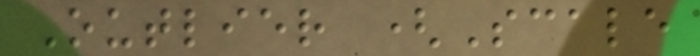Outlier (Scale
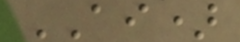AI)
